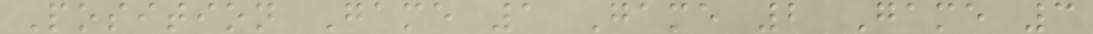Position Game 1 Game 2 Game 3
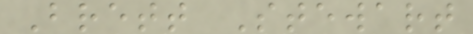Brett Stewart
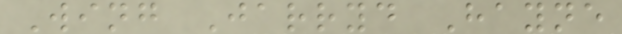Wing Jarryd Hayne
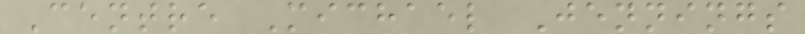Centre Michael Jennings
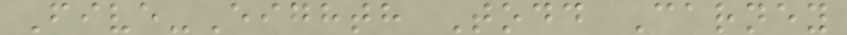Five-Eighth Todd Carney
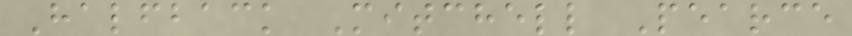Halfback Mitchell Pearce
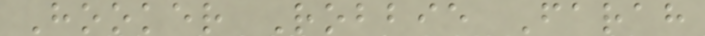Hooker Robbie Farah
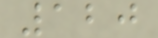120
